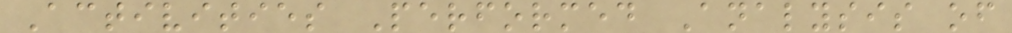Activities Performed Analysis of
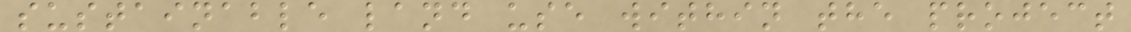sustainable land use within the project
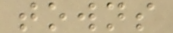towns
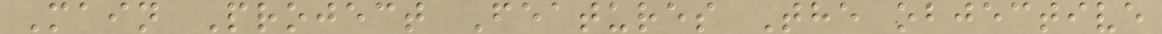Main Project Features The objective
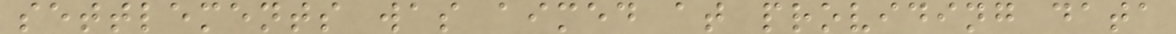settlements was aimed at providing data
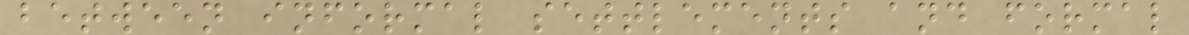between informal settlements and formal
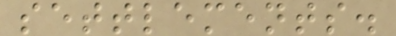settlements.
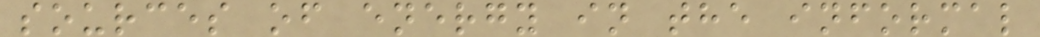sources of energy in the informal
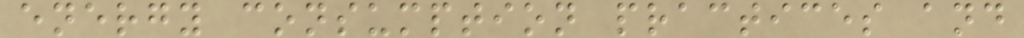energy consumption practices and
